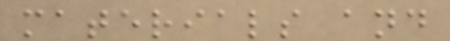materials and
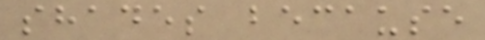shades because
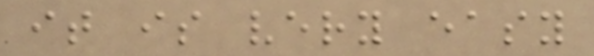it is very easy
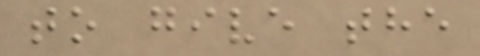to give the
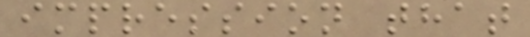impression that
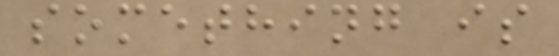something is
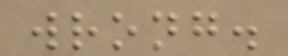wrong.
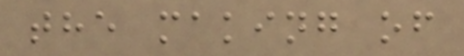the making of
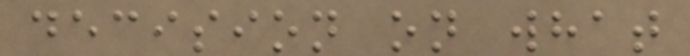decision on what
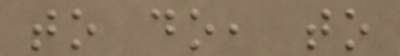to do, to
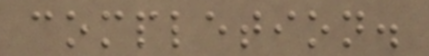completion.
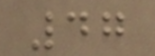47
